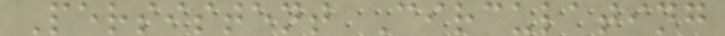Persistent Circulating
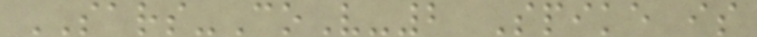SARS-CoV-2 Spike is
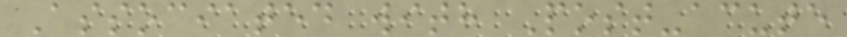Associated with Post-acute
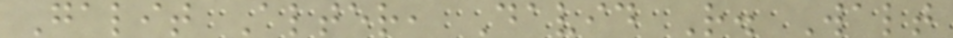Galit Alter, David R. Walt
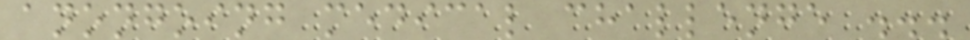anongoing medical challenge ...
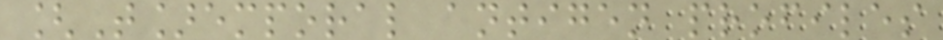[T]emporal antigen profiles
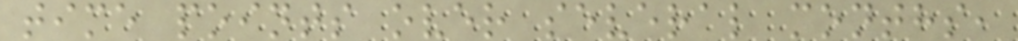time points over several months,
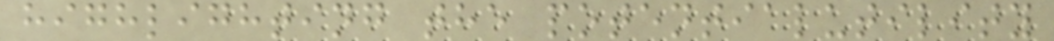highlighting the potentialutility
